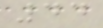44
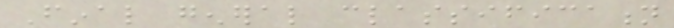Final general classification
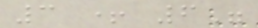3 + 6"
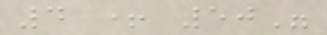4 + 50"
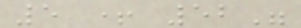5 + 52"
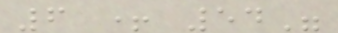6 + 54"
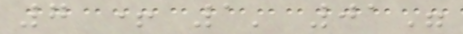7 + 1' 01"
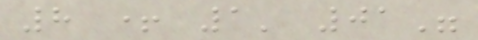8 + 1' 01"
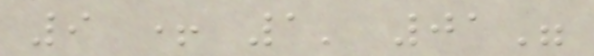9 + 1' 01"
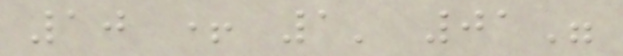10 + 1' 01"
